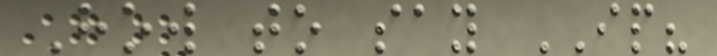How to say IP?
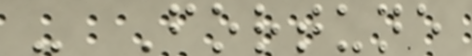- Fortune
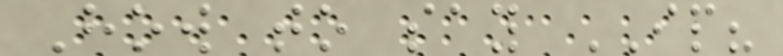How to say IP?
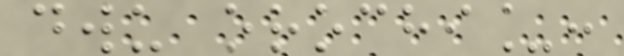dwu orochi_:
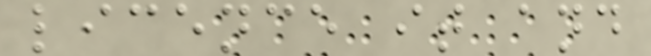licence it and
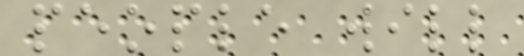people will
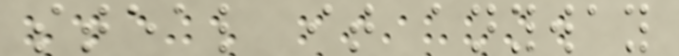steal it anyway
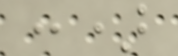:)
